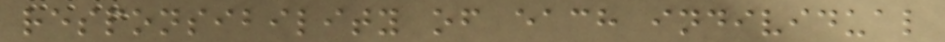responsibility of each individual
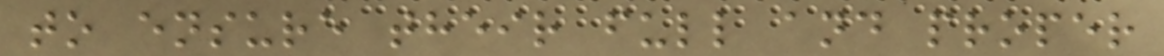to ensure their full and proper
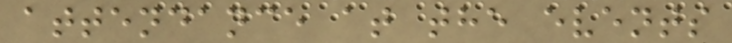attendance at the events
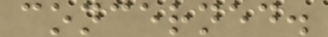concerned.
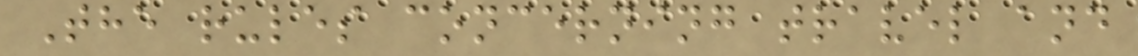The rules concerning travel and
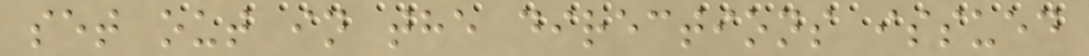set out in the directions issued
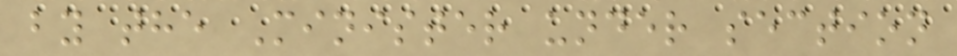by the Minister under section
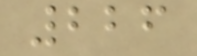226
